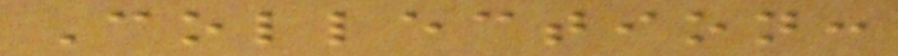Collection:
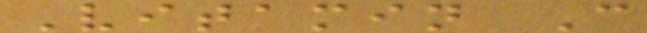Vitamin C
